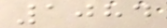1084
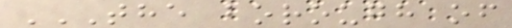THE BOROUGH OF
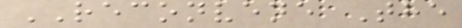RECONVENE The
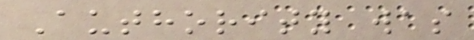Authority was
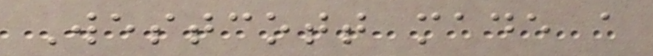Westcott made a
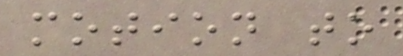motion to
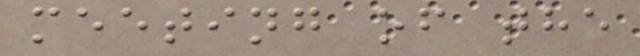meeting of the
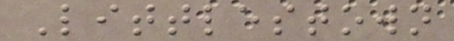Littlestown
